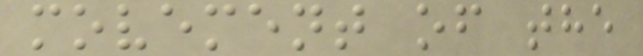movement of the
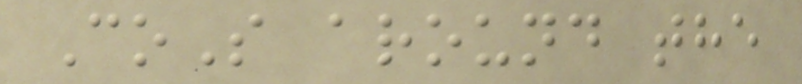CoS around the
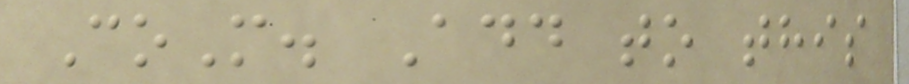CoM. Add to this
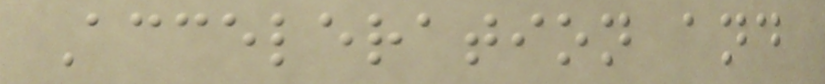Acceleration and
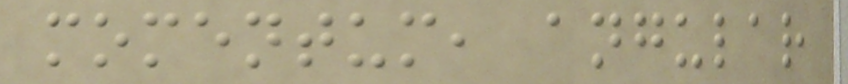momentum, angular
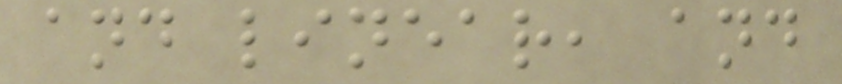and linear, and
